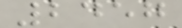2457
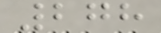278
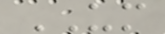UM
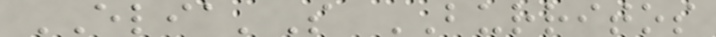ELIA'S BURRITOS
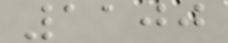1100
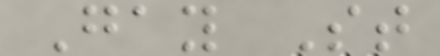Gay St
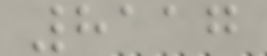8117
